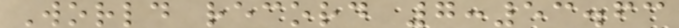World record 7:53.63
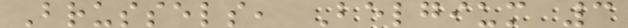Brussels, Belgium 3
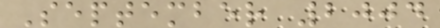September 2004
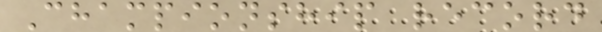Championship record
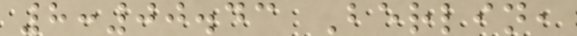8:00.43 Berlin,
